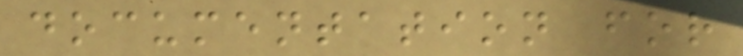documentation for
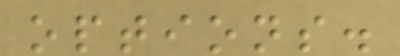options.
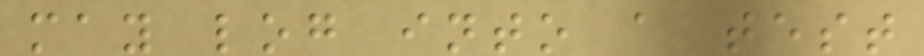may log into a test
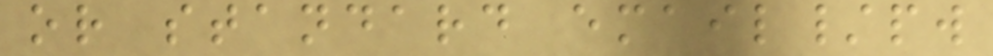or standard email/pw
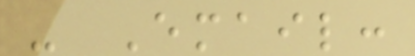- Email:
